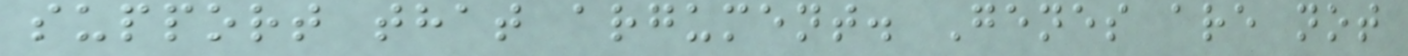support that argument. Genes are not
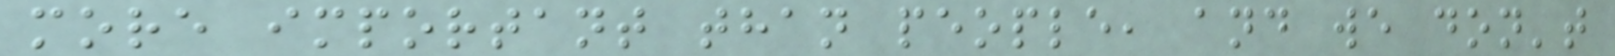more important than people, and we don't
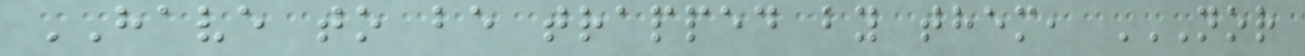HAVE to be trapped by them, NOR
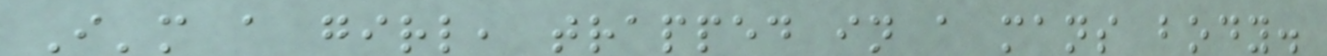I'm a girl, trapped in a mans body.
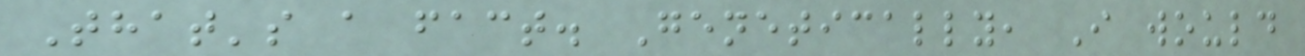That's a fact. Genetically, I would
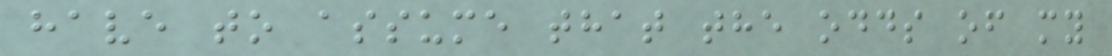have to assume that the odds of my
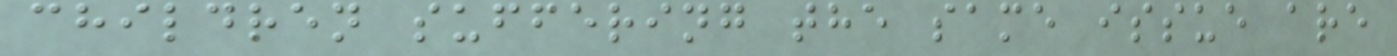children suffering the same issue are
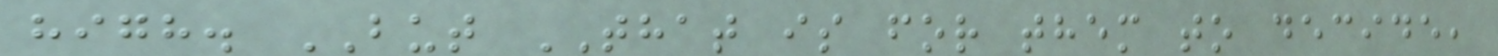high. BUT THAT is for them to decide,
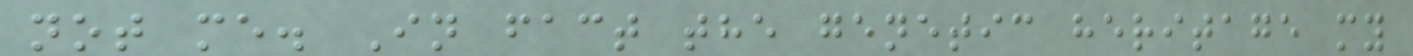not me. In fact the genetic heritage my
